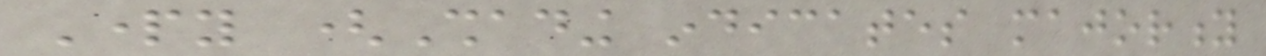Party (Shading indicates majority
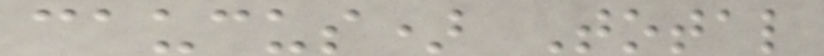caucus) Total
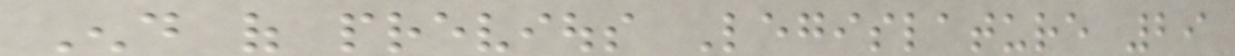End of previous Legislature 29
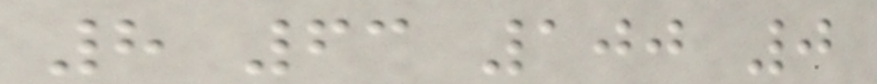8 63 100 0
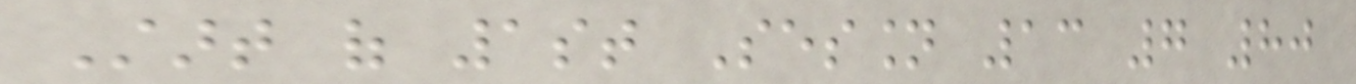Start of 1st Session 13 7 80
